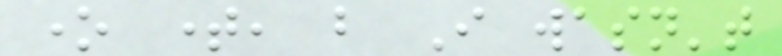one time, but I wasn't
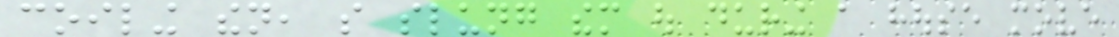coiling then, so slung them out during a house move
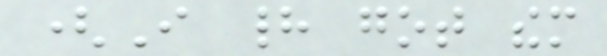(I had got them
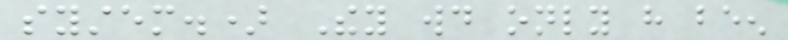system.) They would only have been
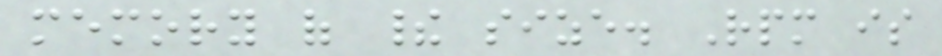memory of their size. Rpm is
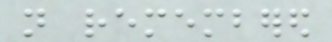not remembered
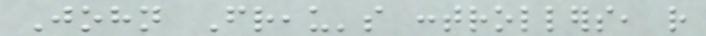John Freau's controllers, rather
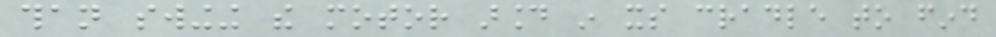than swinging the motor around in its cradle to find
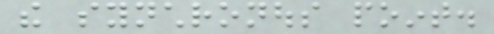the synchronous point.
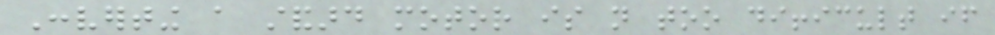Converting a standard motor is not too difficult if
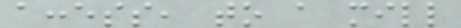access, to a mill
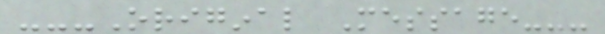---Original Message---
